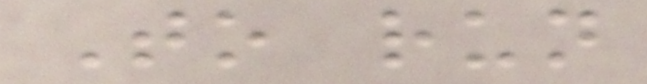To run
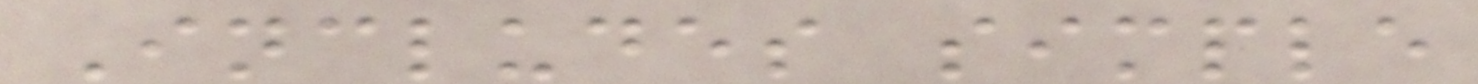Includes simple
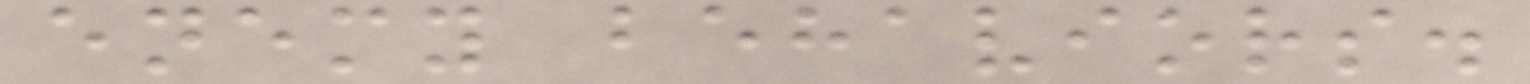enemy behaviors.
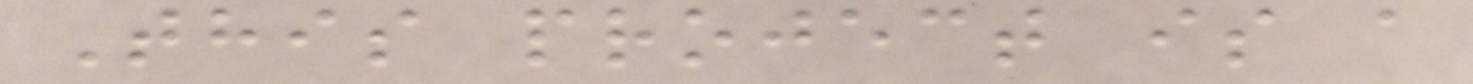This project is a
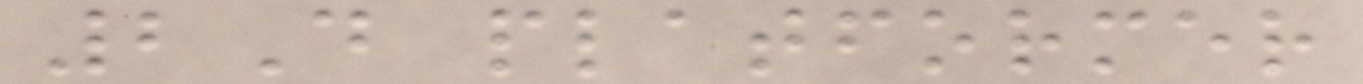2D platformer
